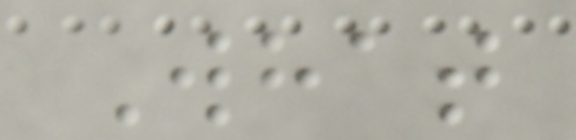What
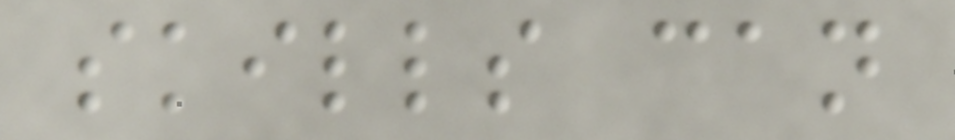skills can
